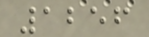1256
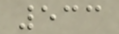533
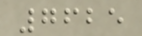7625
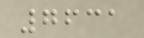7631
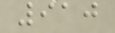910
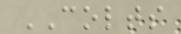COLTS
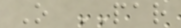O PAR
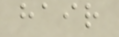hair
